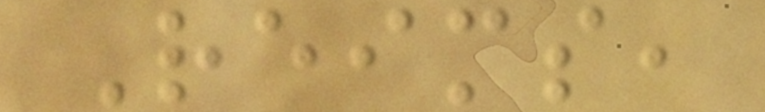Reims,
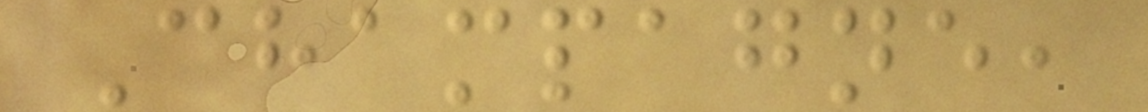Champagne,
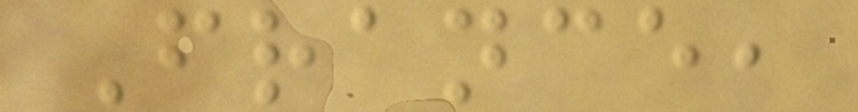France,
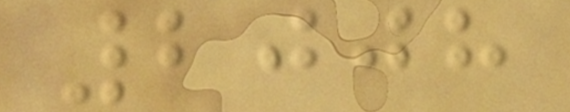2008
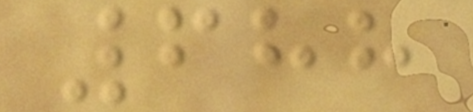688
